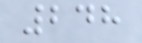248
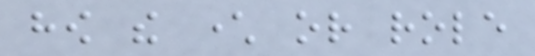how the character or role
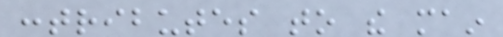contributes to the main
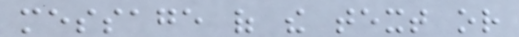message of the text or
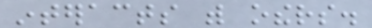interacts with others.
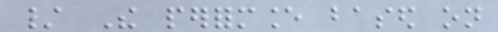/ The performance based on
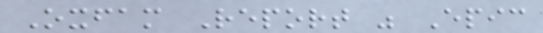Oxfam Report was Epic
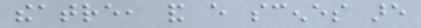theatre, and every scenes are
